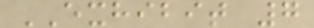EXHIBIT 7
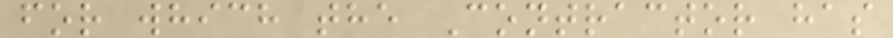for which the Contractor has
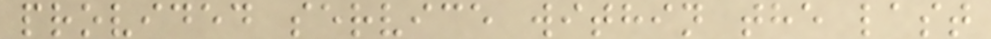provided service within the last
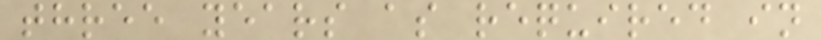three years as required in
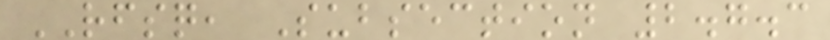RFSQ, Subsection 2.7.3
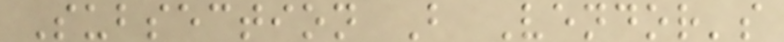Subsection B Vendor's
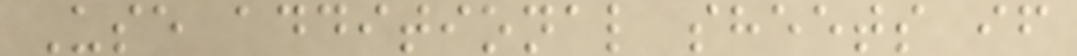Use additional sheets if
